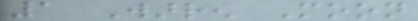1 Warren Moon
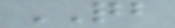QB
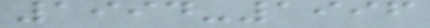1994-1996
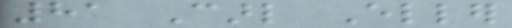81 Carl Eller
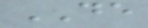DE
